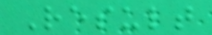Result
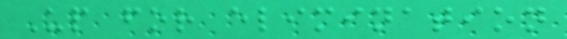Up for elimination
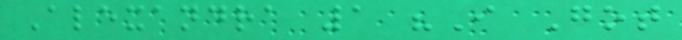Alexandra 1 "I Got
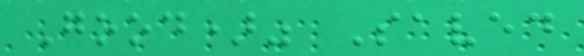Good)" Saved
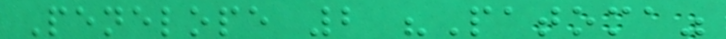Penelope 2 "Patoma"
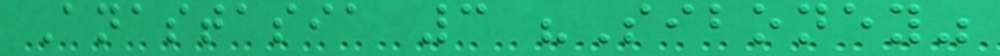Anastasia 3 "Siboney"
